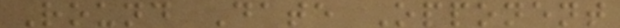Round Date Opponent
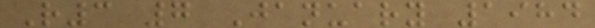R3 7 January 1984
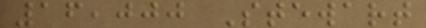16,000 Stewart
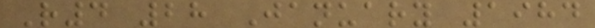R4 28 January 1984
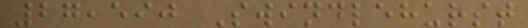27,590 Swindlehurst
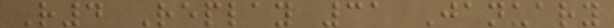R4 Replay 31 January
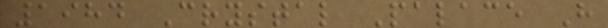1984 Crystal Palace H
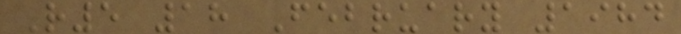R5 18 February 1984
